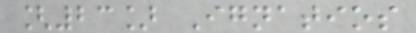[23] Ignatios
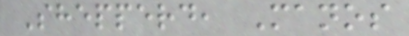Shepperd, Manos
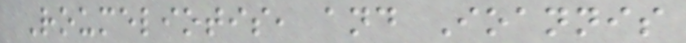Roumeliotis, and Ioannis
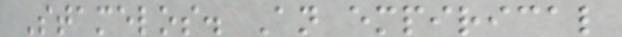Stamelos. An empirical
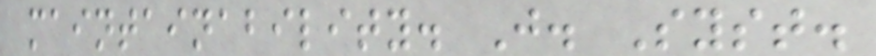maintainability. J. Syst.
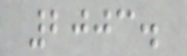2003.
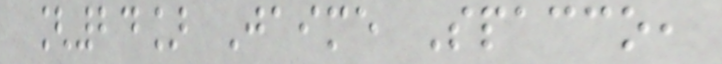[24] Jaime Spacco,
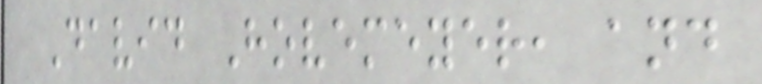David Hovemeyer, and
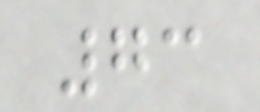73
